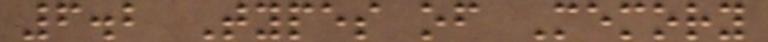6.2 Types of Memory
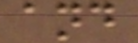and
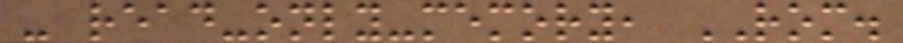- read-only-memory, ROM.
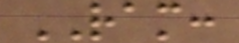RAM:
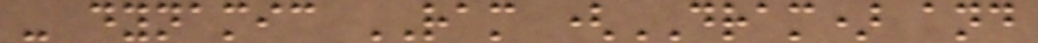- dynamic RAM (DRAM) and
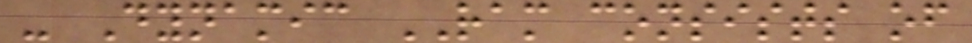- Dynamic RAM consists of
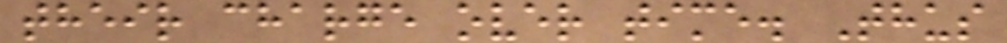their charge over time. Thus
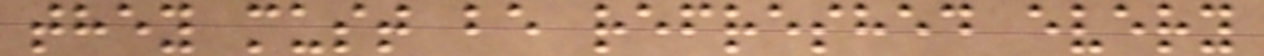they must be refreshed every
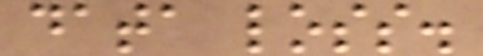data loss.
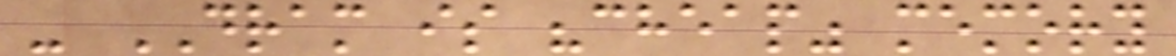- DRAM is "cheap" memory
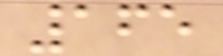165
